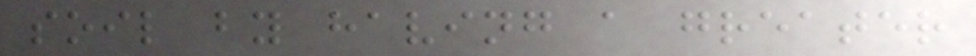soil by having a greater
